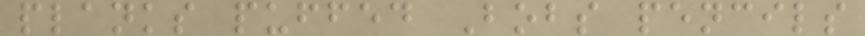planks puffed Bobs pencils
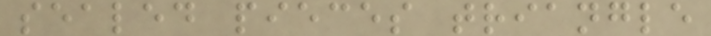sealed pieces triangle
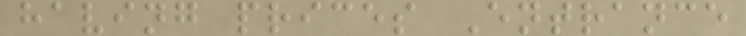having prices Entrance
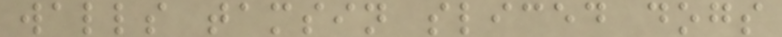walls tamsin sliced dogs
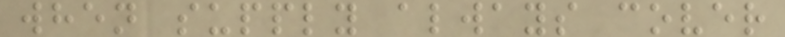when supply always cover
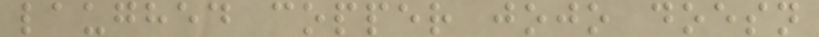laughed copper jojo doesn
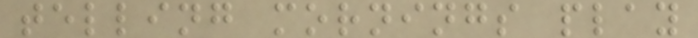telling mornings play
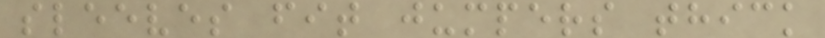sleeves fit jumpers thick
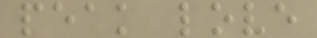peak love
